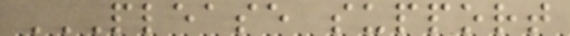PLEASE SUPPORT
